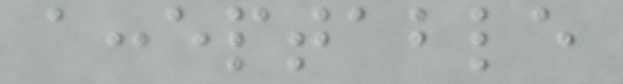acceptable
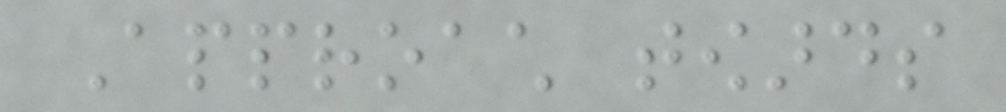Approach towards
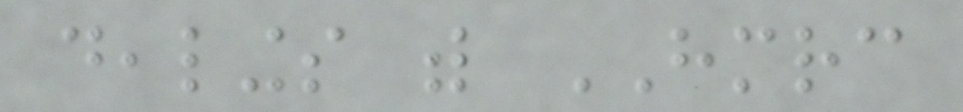dealings with HMRC
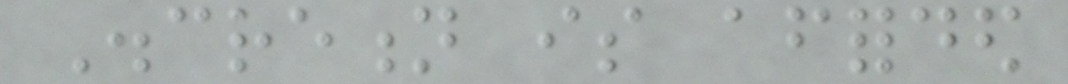Discretion is afforded
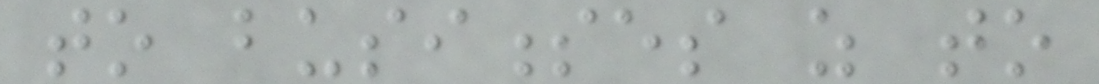to businesses as to
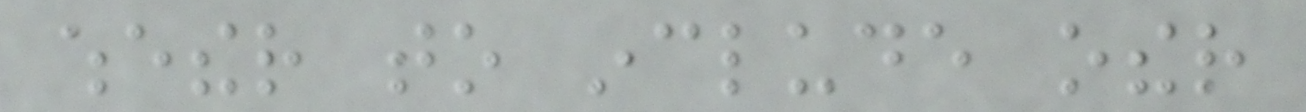whether to include other
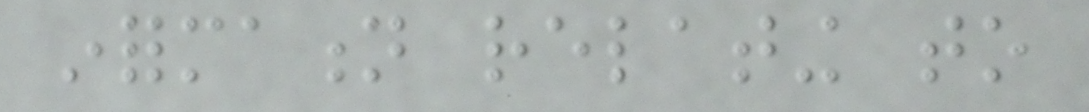information relating to
